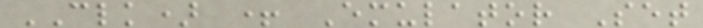CLK) + Emulator Set
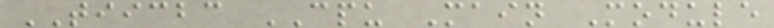TIICBC CPU Main Module
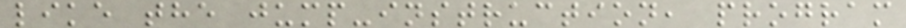like the jump-instruction, program
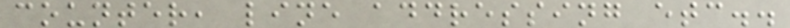counter, line addressing etc..
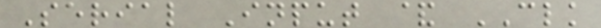Serial Input & CLK
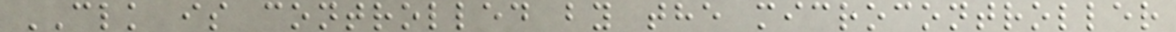CLK is controlled by the microcontroller
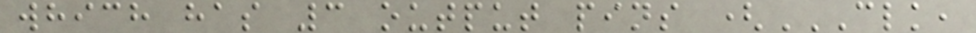which has 3 output pins (CLK,
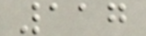117
